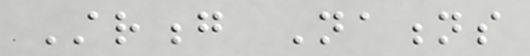Strong Nations
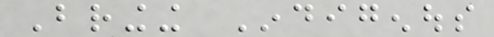Bringing Indigenous
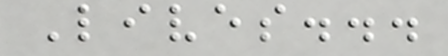Lives...
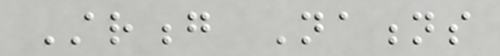Strong Nations
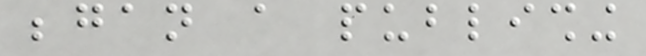began a publishing
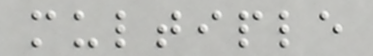multiple
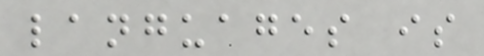languages is
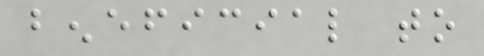beneficial to
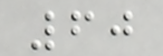60
